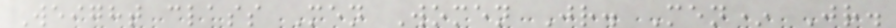Weight class Men Women Jr. Men* Jr.
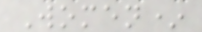Women*
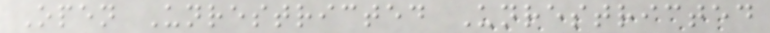Open Unrestricted Unrestricted
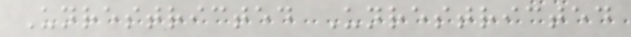Unrestricted Unrestricted
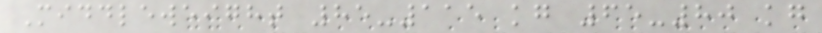Middleweight 85-115 kg 65-80 kg
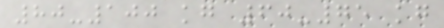80-100 kg 60-75 kg
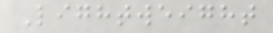Lightweight
